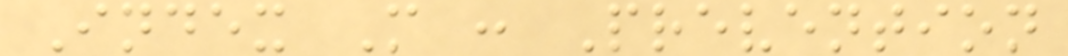Index M : Prevention
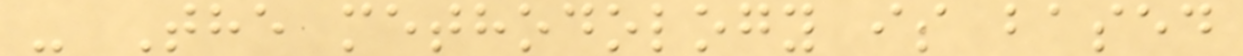- The methodology is based
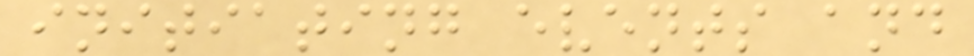initiating events and
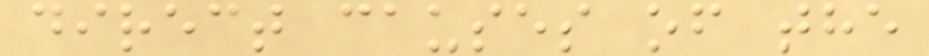direct causes of the
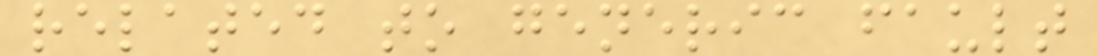related to generic fault
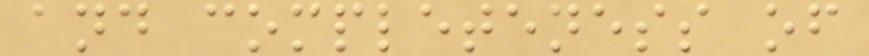and completeness of
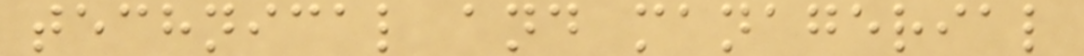technical and managerial
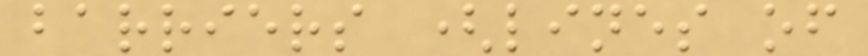barriers (lines of
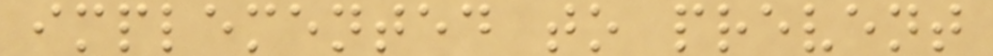implemented to prevent
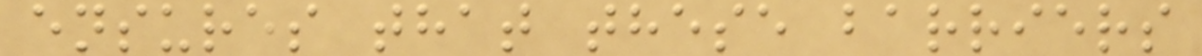ensures that these barriers
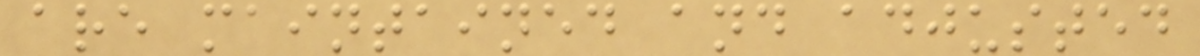are maintained and adjusted
